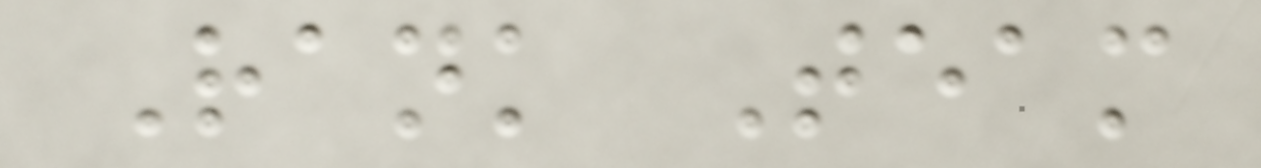Rank Team
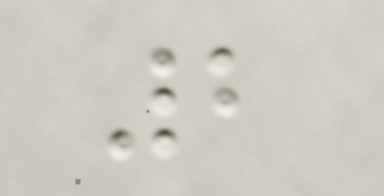2
